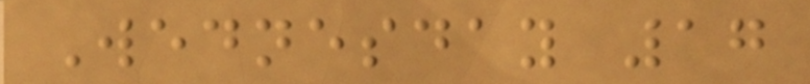Wednesday 17
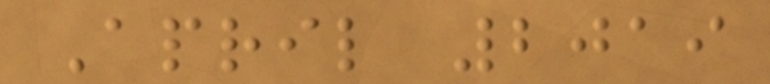April 2019
